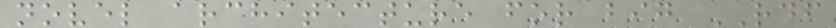novel architecture for big RDF
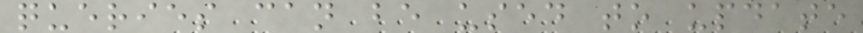queries can be used to update
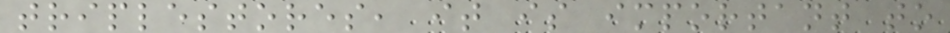triplestores, it is important to
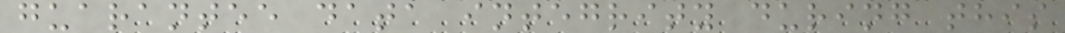guarantee data integrity during this
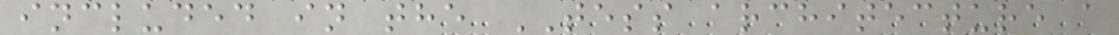included in the TESS architecture a
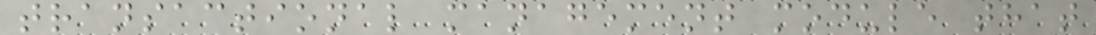transactional management module that
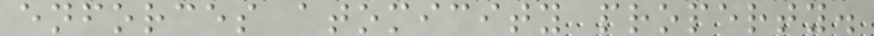enforces atomicity property.
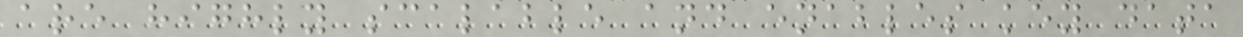are highly scalable and enables key data
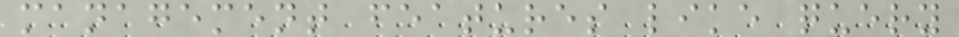management features like query
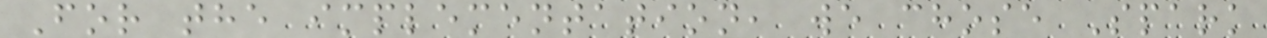For the implementation, we chose Spark
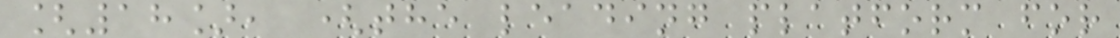[18], (the leading platform for
